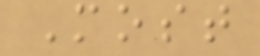Most
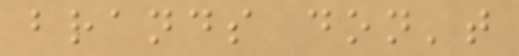brands don't
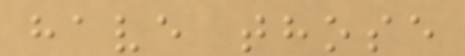have those
